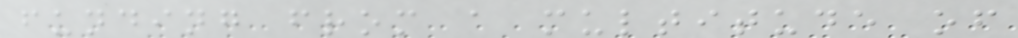funding from a multitude of
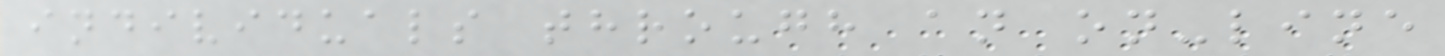individuals through an on-line
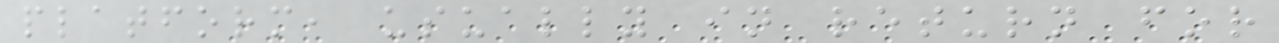platform, usually in return for
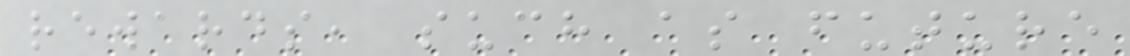rewards, such as future
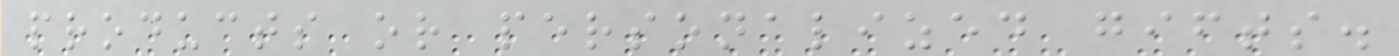products or personalized gifts.
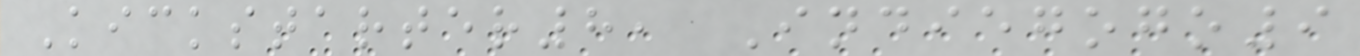Kickstarter8, Indiegogo9
